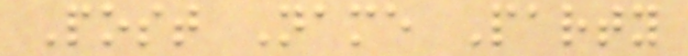Post Name Party
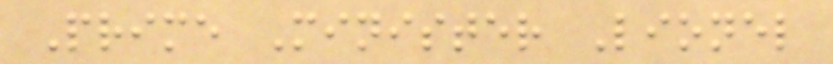Prime Minister Lionel
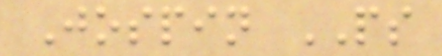Jospin PS
